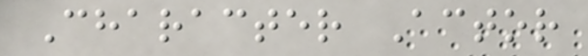Character Actor
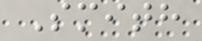Smith
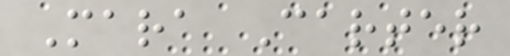Mara Carter
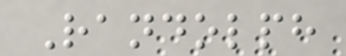Randolph
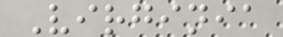Virginia
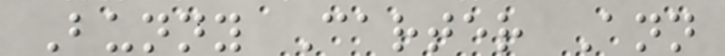Bunny Carter Ann
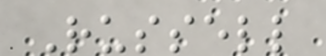Russell
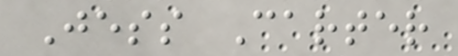Jess Carter
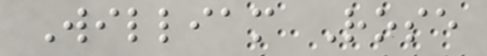William Rose
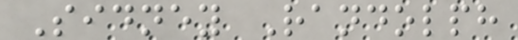Sidney Randolph
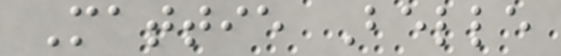Mattie Belle
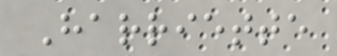Harriette
